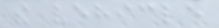the vehicle
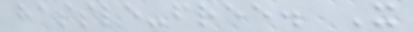hassle-free. It
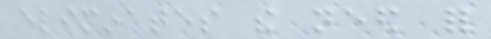eliminates the need for
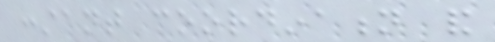constant coordination and
